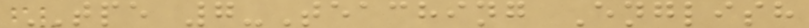TPE 7-Teaching English
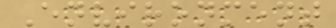Environment
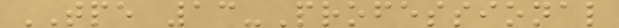TPE 13-Professional
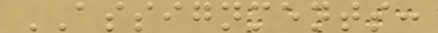ASSIGNMENTS:
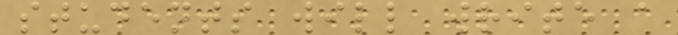students will write a
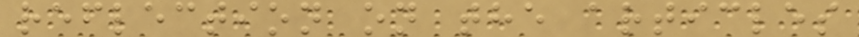reflection on the articles
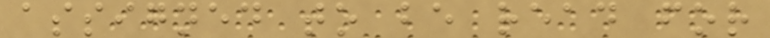assigned to be read for
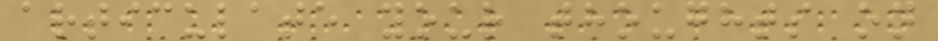articulate your thoughts on
